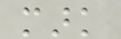mark
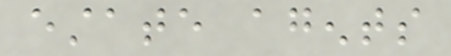estate agents
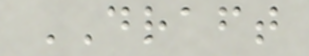DRAFT
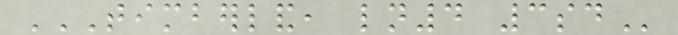TIMBERLAND, LN4 3SD
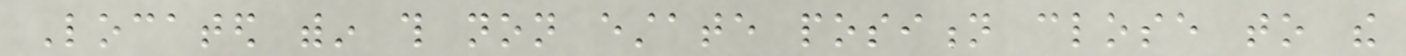Located within this non estate position close to the
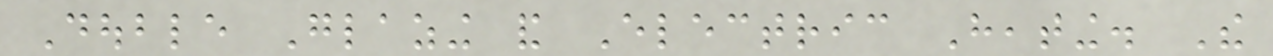Double Glazing and Electric Heating. The
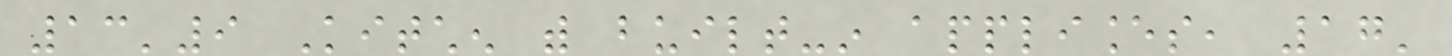13'9 Kitchen with built-in appliances, 17'
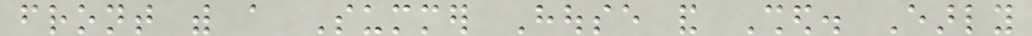front with a Summer House and Shed. Early
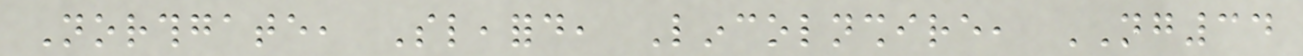Northgate, Sleaford, Lincolnshire, NG34
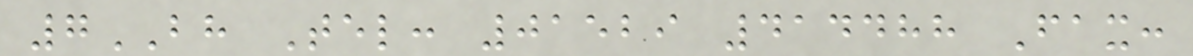7BH Tel: 01529 414488 Fax:
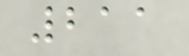211
